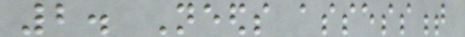2. Needs assessment
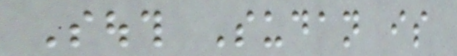South Sudan is
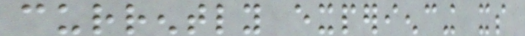currently experiencing its
